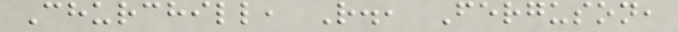Churchill, R., Ferguson,
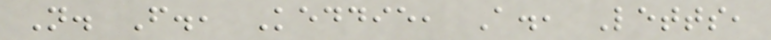N. F., Keddie, A., Letts,
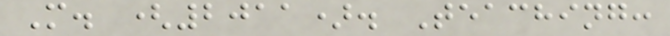M. (2011). Teaching:
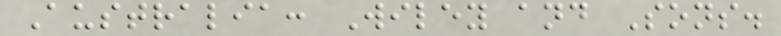Australia: Wiley and Sons.
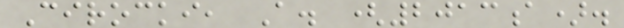Cirocki, A. (2013a).
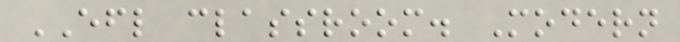EFL classroom. Modern
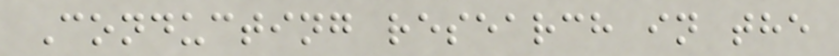Conducting research in the
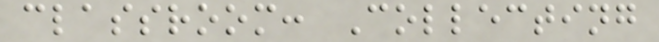classroom: Collecting
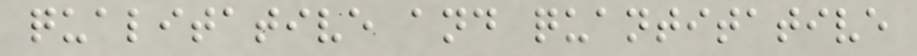qualitative and quantitative
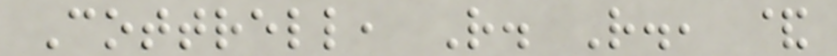Cottrell, R. R., &
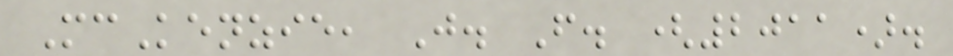McKenzie, J. F. (2011).
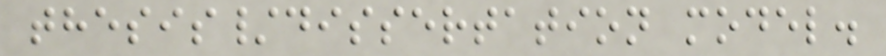thesis/dissertation model.
